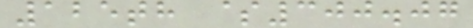125th $300.07
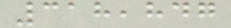318,847
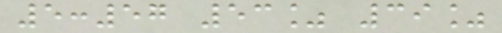5:57 53% 39%
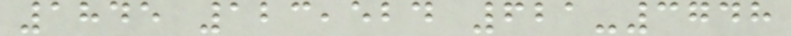1845 123,524 621-3748
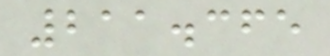211.365
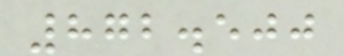872.500
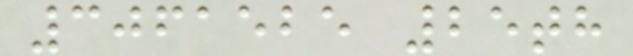3061525 25th
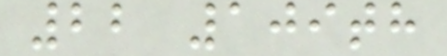22 109th
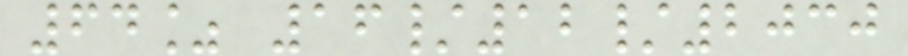64% 16/12/2030
